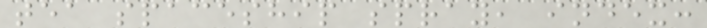tea spaceship spray, index:
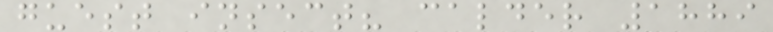guest insect? calder 1889
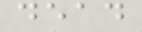dead
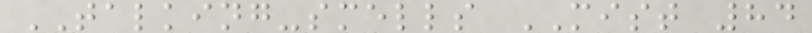TALKING-smells MIST 84
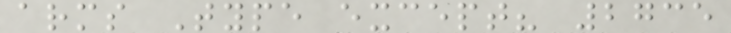arms Type except? 2735
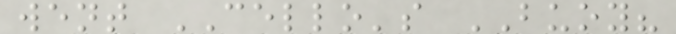went CELLO's BUOY?
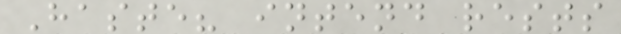Haste? intend rests
